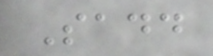Sadd
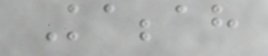Kabbah
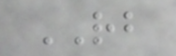RB
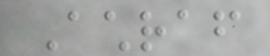Achraf
